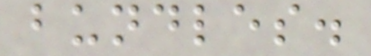bundles.
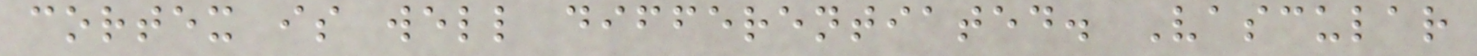cortex is well differentiated. Vascular
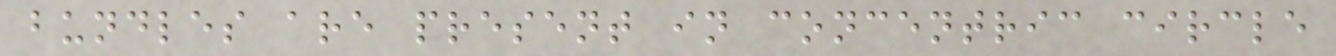bundles are present in concentric circle
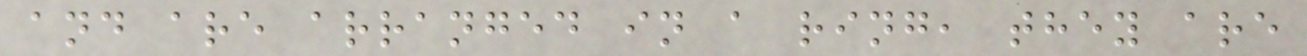and are arranged in a ring, they are
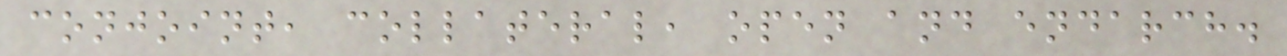conjoint, collateral, open and endarch.
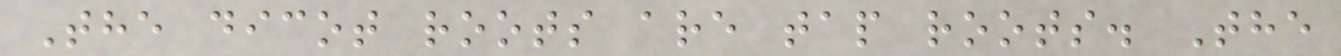The dicot roots are tap roots. The
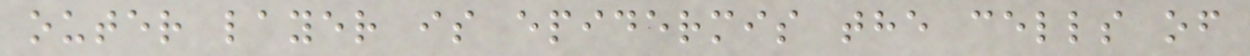outer layer is epidermis the cells of
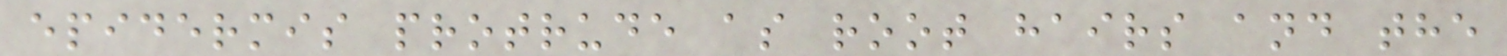epidermis protrude as root hairs and the
